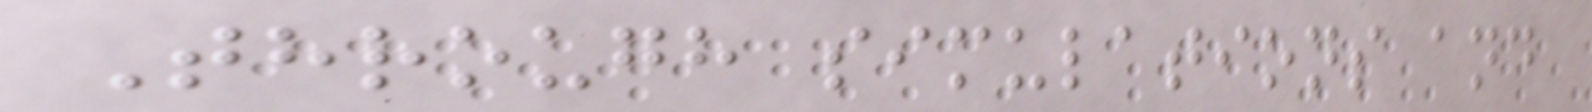Through simulations and
